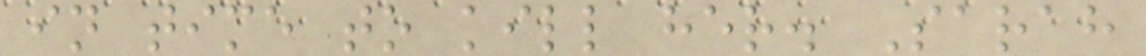in time to kill her. Sarah
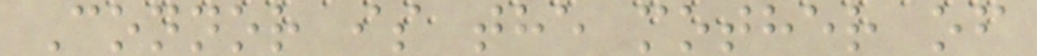Connor is the mother of
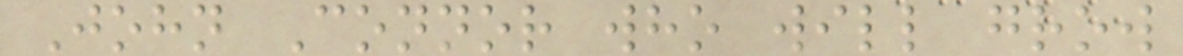John Connor who will grow
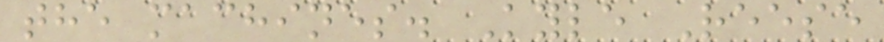the machines. Kyle Reese
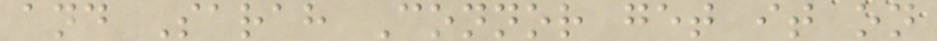and Sarah Connor get it on
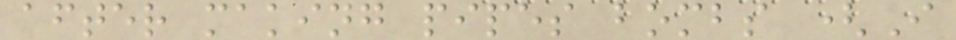after making pipes bombs (I
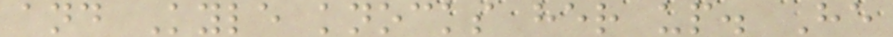and Kyle knocks her up. He
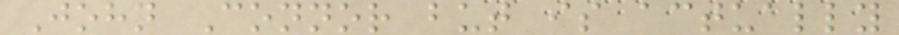John Connor but is actually
